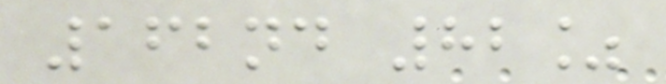162nd 82%
